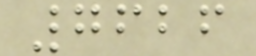7626
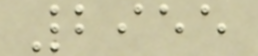2955
